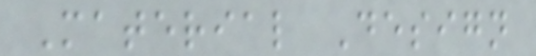Material Design
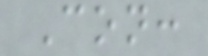Con:
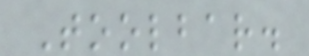Toolbar.
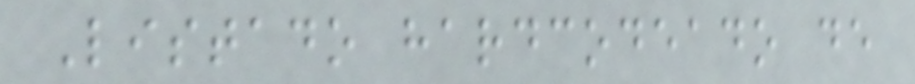Listado hardcodeado de
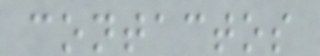contactos
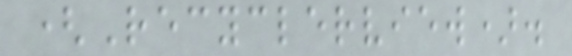(Recyclerview).
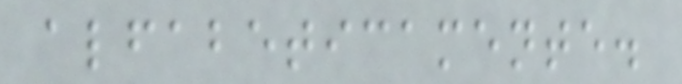alfabeticamente.
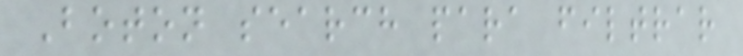Boton search para filtrar
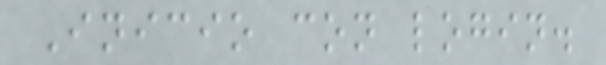Inicio con login.
